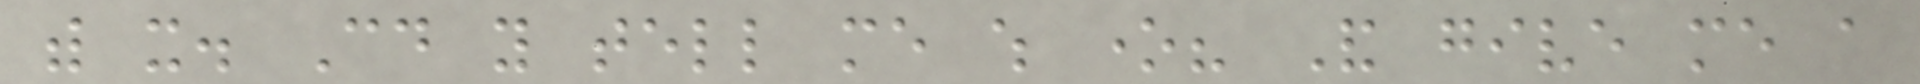with it. Could you tell me which one? And give me a
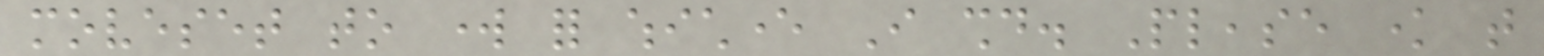moveset to work for whichever I should. Please know that
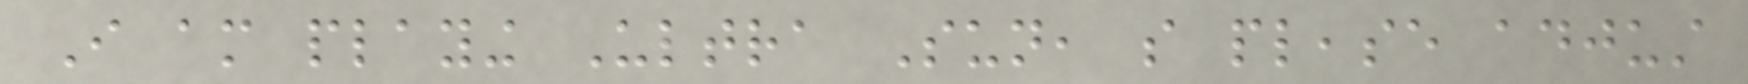I am playing Ultra Sun, so please adjust
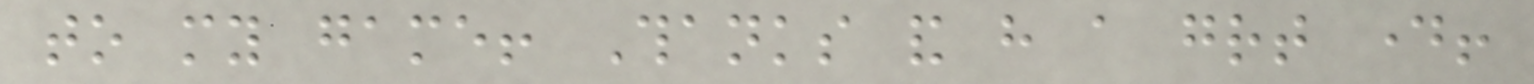to my game! Thanks and have a great day!
